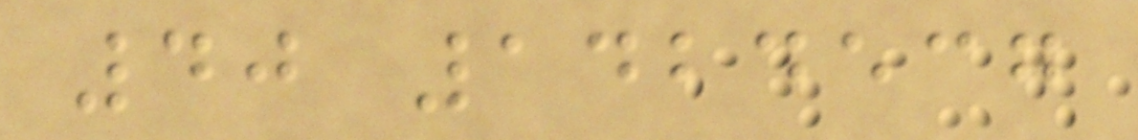40 1424537
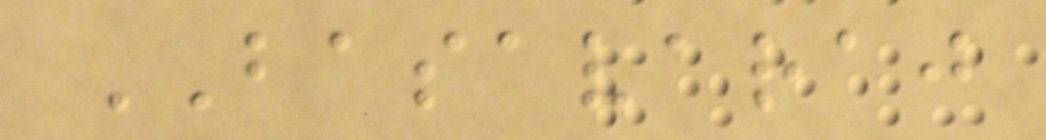BASAVARAJ
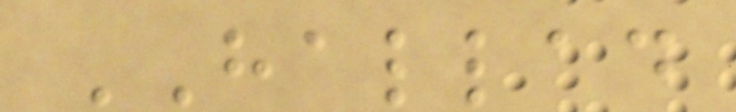HALLAD
